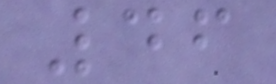46
